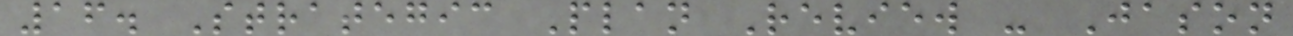16. Strategic Plan Review - Jason
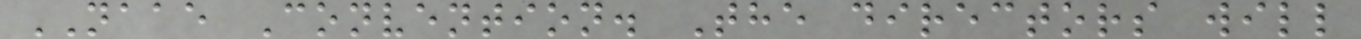NAAE Convention. The directors will
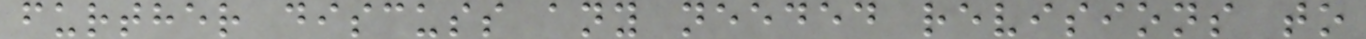further discuss any needed revisions to
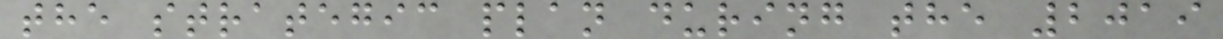the strategic plan during the 2019
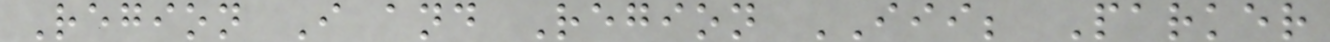Region I and Region III; Parker
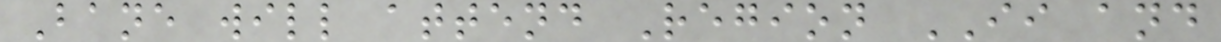Bane will attend Region II and
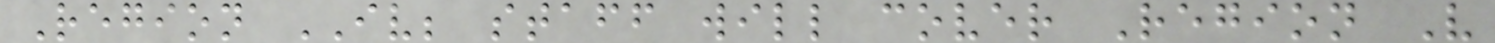Region IV; staff will cover Region V
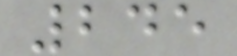245
